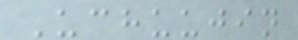Uchuujin
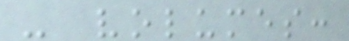- volumes:
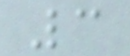3
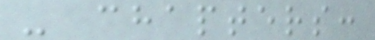- chapters:
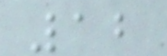12
